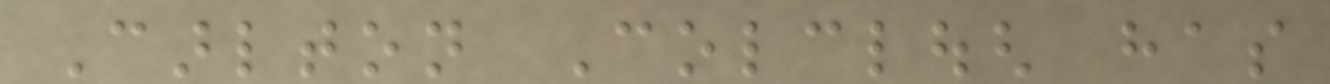Carlton Colclough has
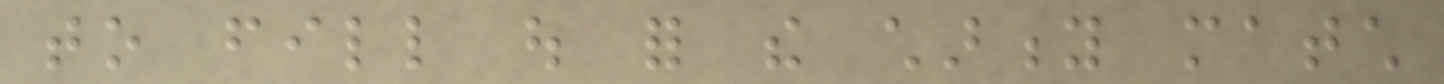to fill out for the charity match
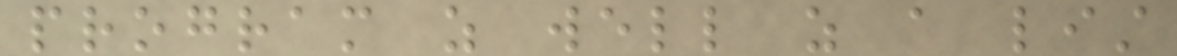program as well as a list
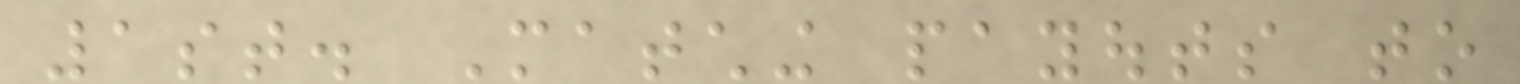1st. Matching payouts to
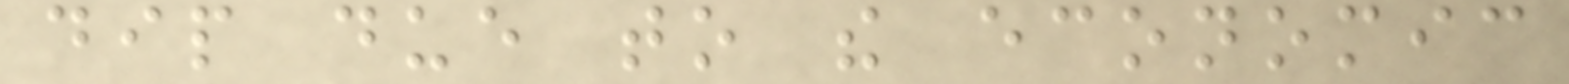dip due to the economic
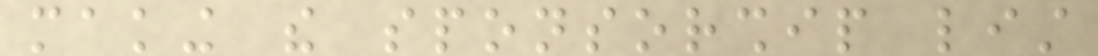making the sponsorship list
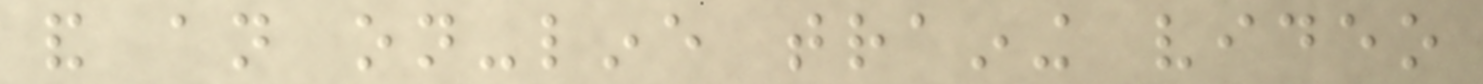and an on-line training video
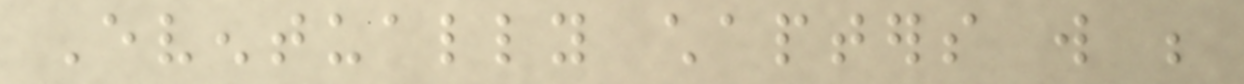Eventually chapters will be
